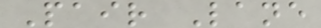Pair Lane
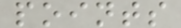points
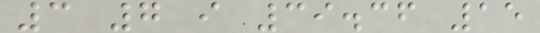3 7 i 39.36 15
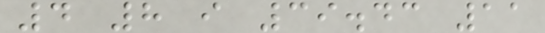4 8 i 39.43 11
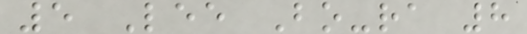5 Lee Bo-ra 8
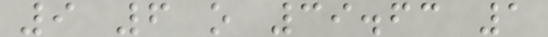9 6 o 39.63 1
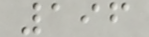196
